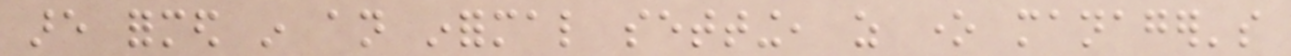are formed in an informal setting, as one manager's
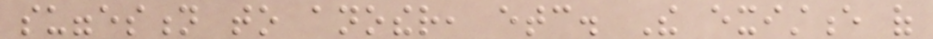suggestion to another, etc. The existence of
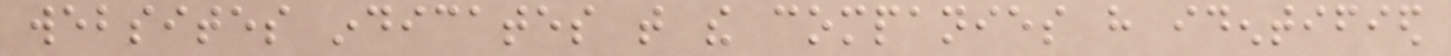websites indicates that the companies have identified
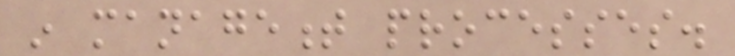in management processes.
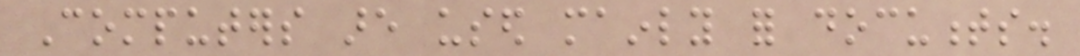Computers are used mainly for documents.
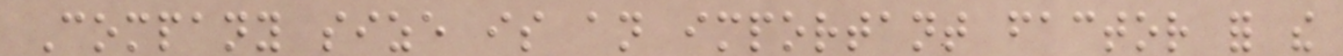Company size is an important factor for the
